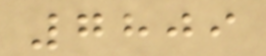7809
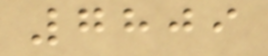7809
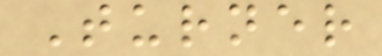Turner
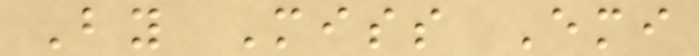By Miss Emi
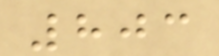803
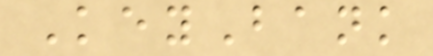KeyBank
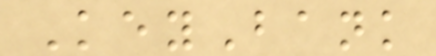KeyBank
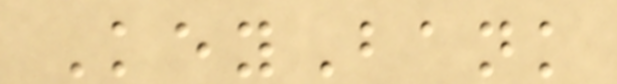KeyBank
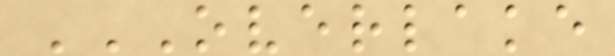OVERLAKE
